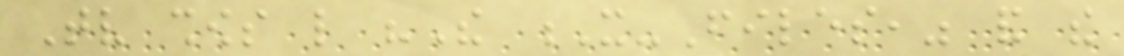Tv shows like "The X-Files," and the
